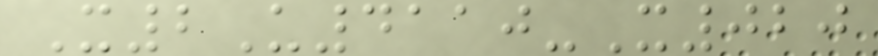X2U4110-X020
